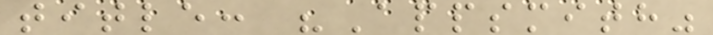title: "Appsmith"
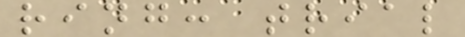ring: trial
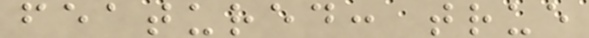featured: true
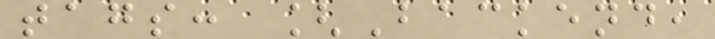tags: [Backend,
